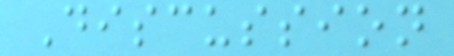Discussion
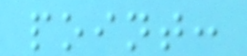point:
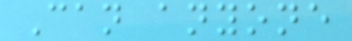Can anyone
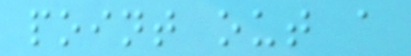point out a
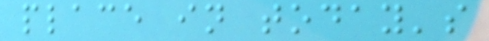place in today's
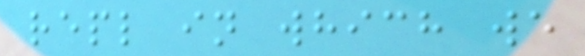repl in which we
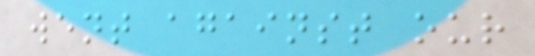went against our
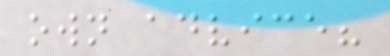own advice?
